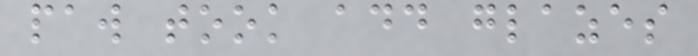paw took add glazes
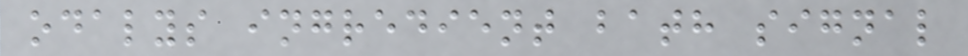odalys ingredient bath signal
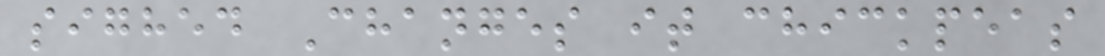sighed Changes it chickpeas
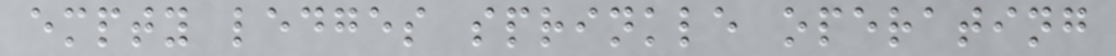empty ledges sprinkle operating
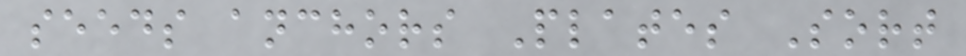seeds anchors Plates Sort
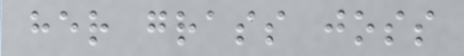her grass joss
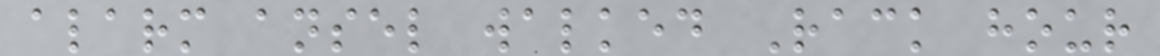alarm ansel walked Rack hour
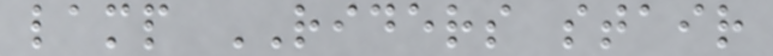lamp RIDERS stair
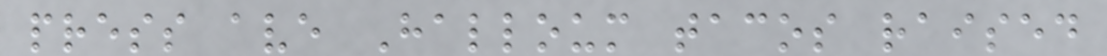press ave Halloum tacos raised
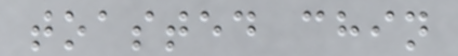toasted chin
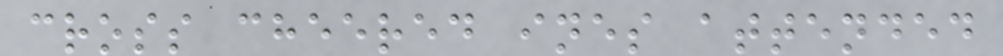cross cheered ines attended
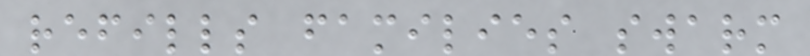refills families swarm
